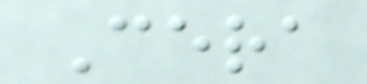Cera
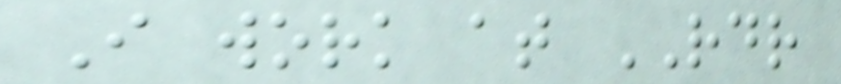I work at RDR
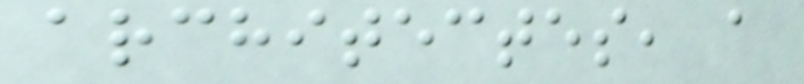architectes, a
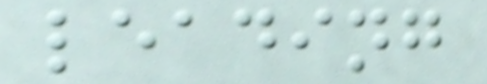leading
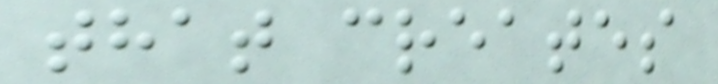that creates
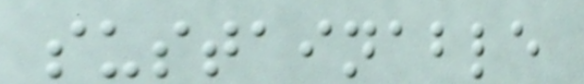sustainable
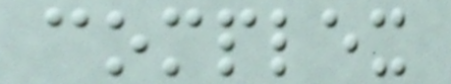complex
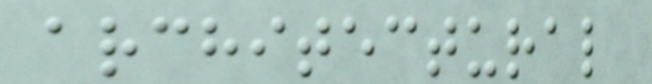architectural
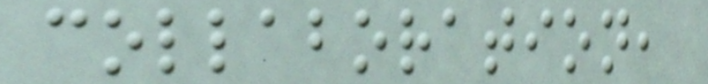collaboration,
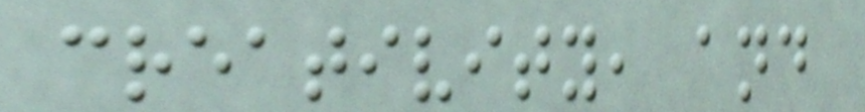creativity, and
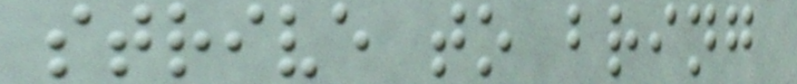strive to bring
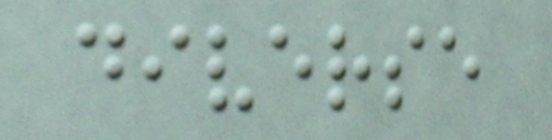diverse
